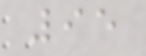95
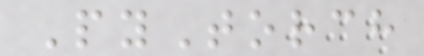PyTorch
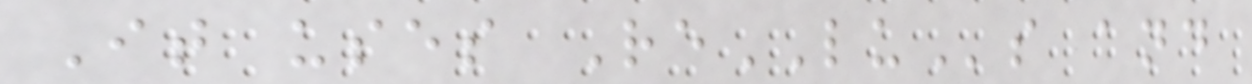It uses ReLUs and
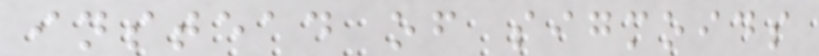instead of sigmoids
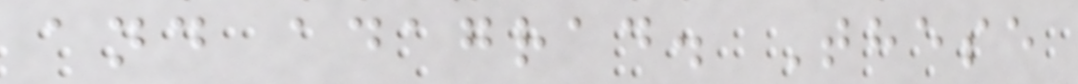and adagrad. These
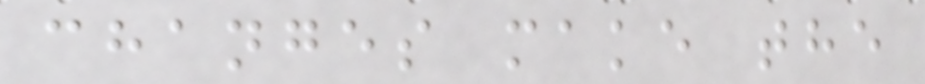changes make the
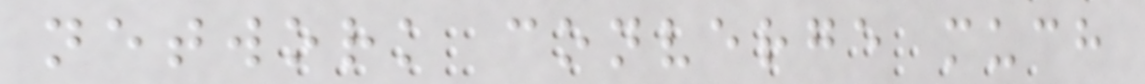network converge much
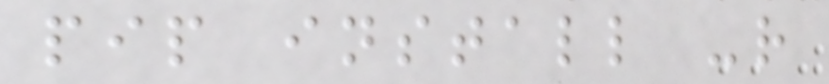pip install -r
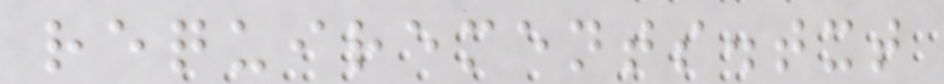requirements.txt
